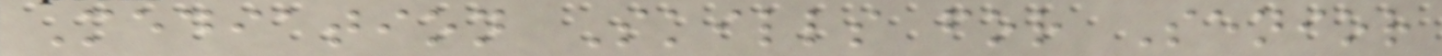Mediation Skills for Senior
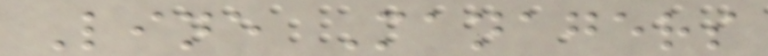Line Managers
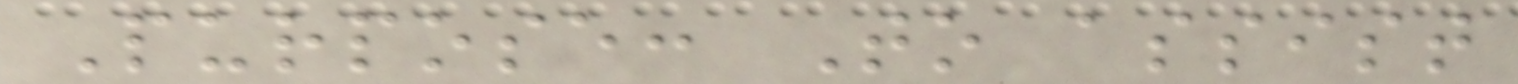Purpose: To assist
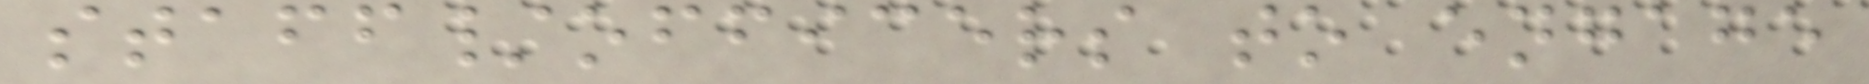staff/officers to engage
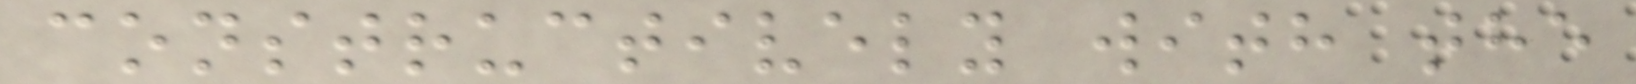constructively with the
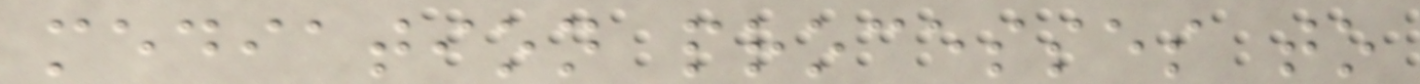mediation processes to
